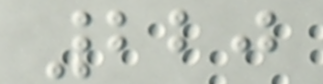220
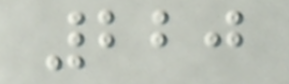220
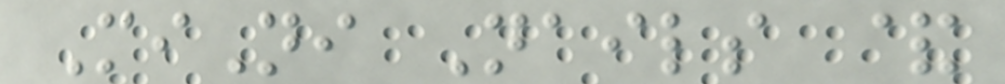MiNi Nails &
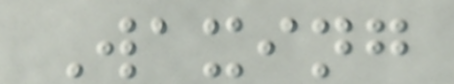Waxing
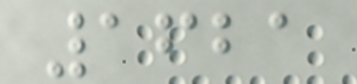1621
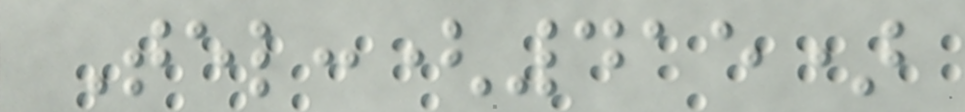Tel:(415)
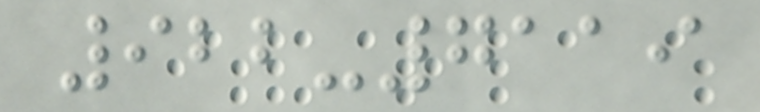922-7119
